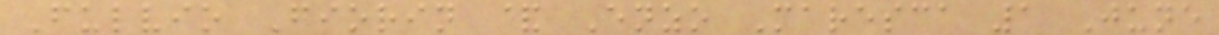Fulvio Fiorin & Enzo Maresca 1 June
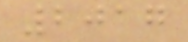2017
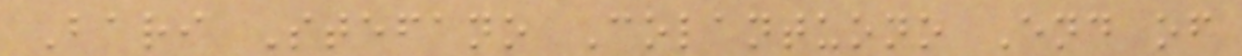Bari Stefano Colantuono End of
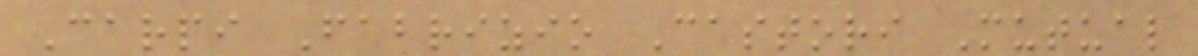Carpi Fabrizio Castori Mutual
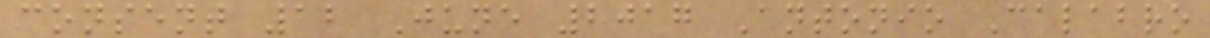consent 12 June 2017 Antonio Calabro
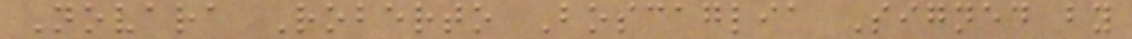Novara Roberto Boscaglia Signed by
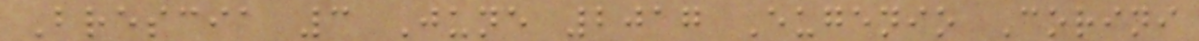Brescia 3 June 2017 Eugenio Corini
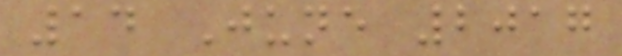14 June 2017
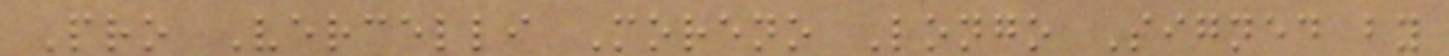Pro Vercelli Moreno Longo Signed by
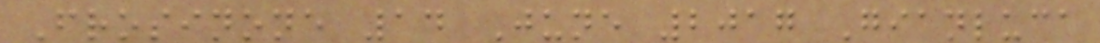Frosinone 14 June 2017 Gianluca
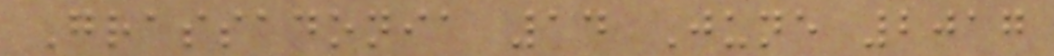Grassadonia 14 June 2017
